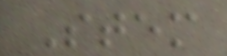Stem
